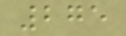275
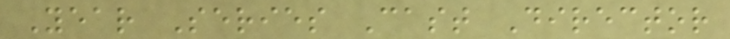Year Series Cast Director
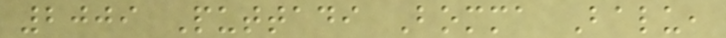2009 Puttadi Bomma Balu,
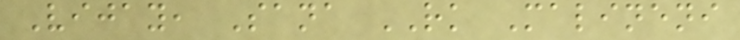Vijay, Sana RK Malineni
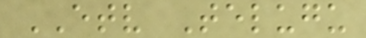ETV Telugu
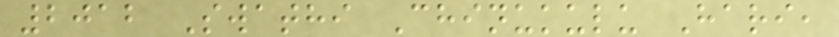2012 Swathi Chinukulu Hari,
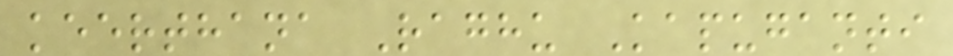keerthana Raghu Kapuganti
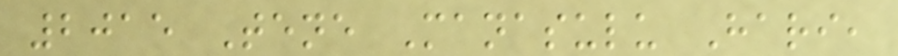2015 Tene Manasulu Hari,
